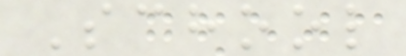School
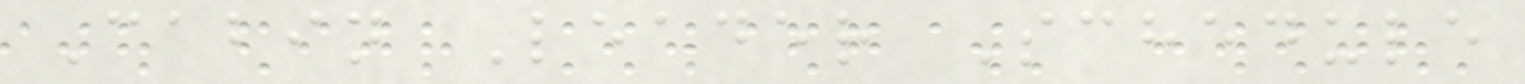Cabin Leader Schedule
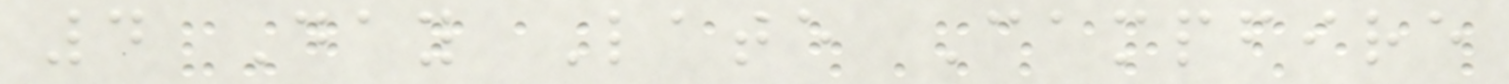4 Day Late Campfire
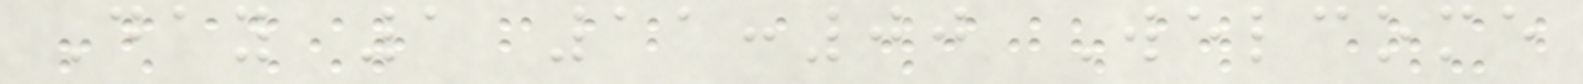Day 1 11:00 Welcome
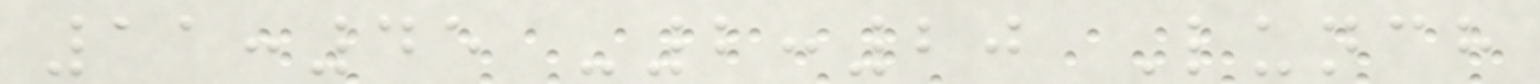11:45 -2:20 Lunch
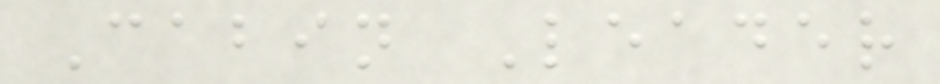Cabin Leader
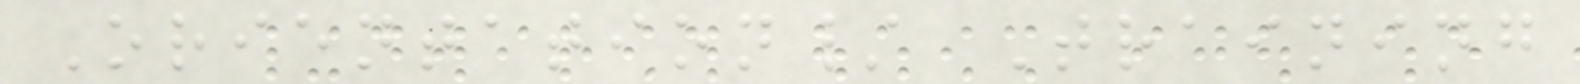Orientation/ Training
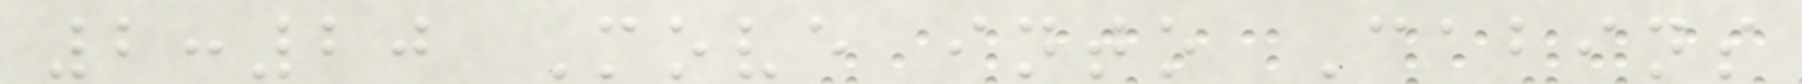2:20 Move into Cabins
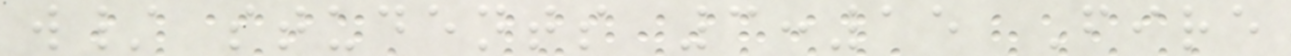w/ students 3:15 Fire
